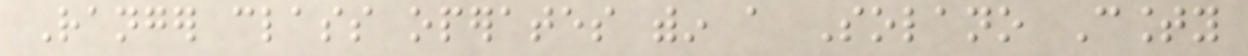Ranger class operates within a Solano County
